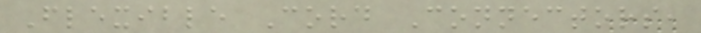Flexible Cord Connectors,
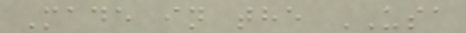Made in the USA
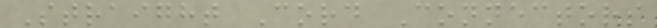Straight Cord Connectors
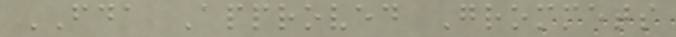FDA Approved Grommets
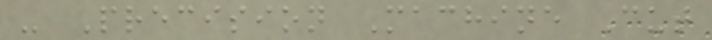- Precision Machine Cut
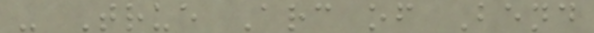- True Arc of Bend
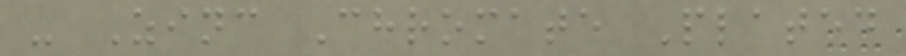- Zinc Chromate Plated
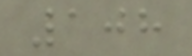108
